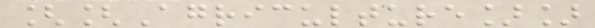[[Agriculture]]
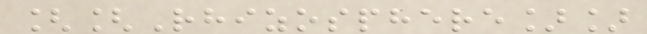[[Rhizosphere]]
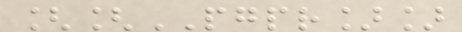[[PGPR]]
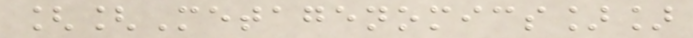[[Metagenomics]]
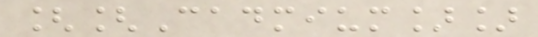[[Cadmium]]
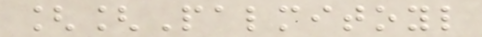[[Palmitoyl
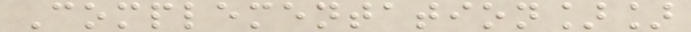Complementation]]
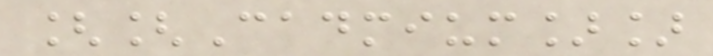[[Cadmium]]
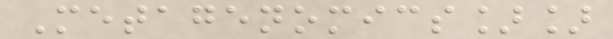Metagenomics]]
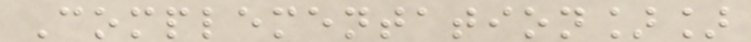Complementation]]
